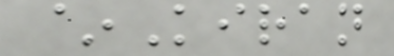~Kiran
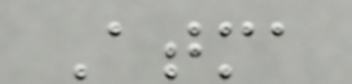Atma
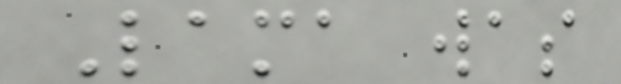Lama was
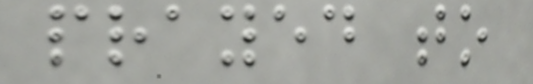prayed to
